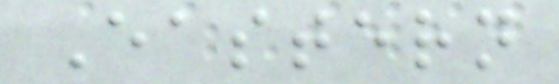Eastern
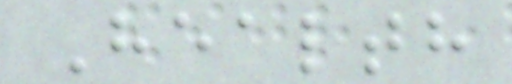Health
